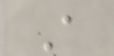A
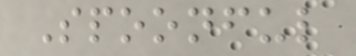Spoonful
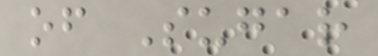of Sugar
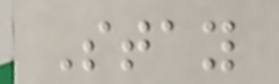Stay
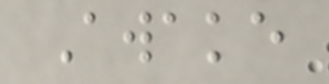Awake
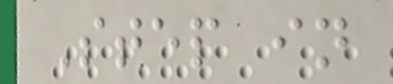Step in
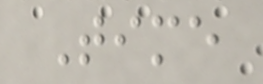Time
